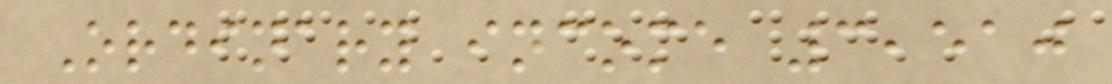Ordinary income 3,510
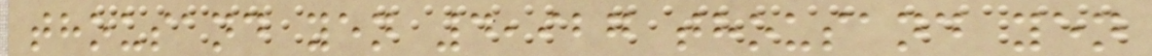thousand yen 4,927 thousand yen
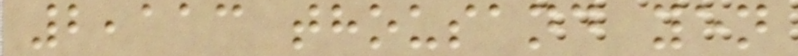2,113 thousand yen
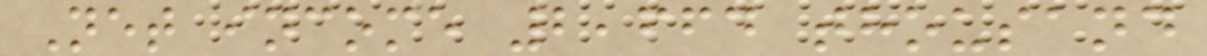Net income 2,664 thousand
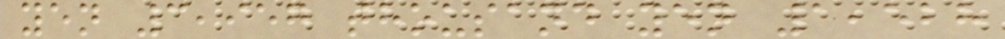yen 3,957 thousand yen 1,528
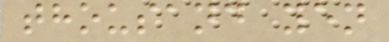thousand yen
